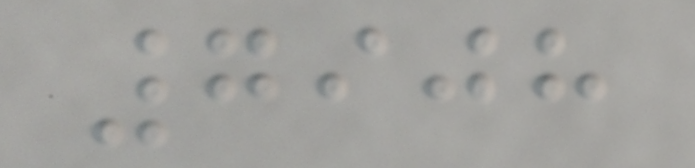7908
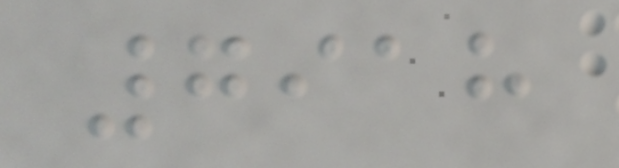7918
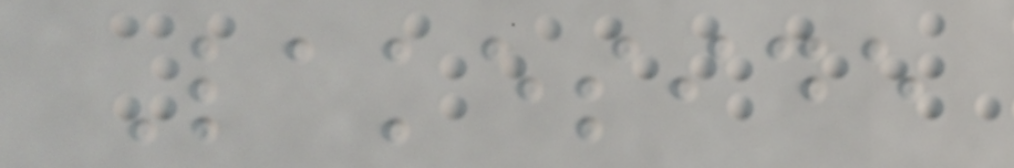Lakeside
